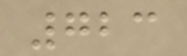723
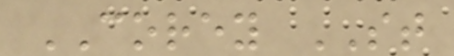COREY ST
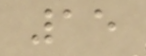15
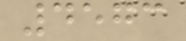4573
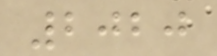2020
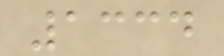1334
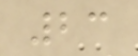23
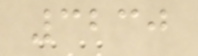3230
